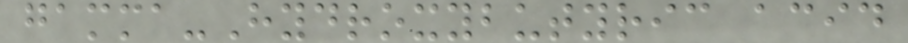gamma-Hydroxybutyric acid
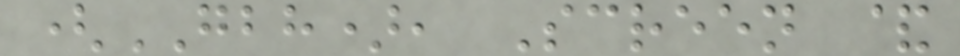(GBH), Screen &
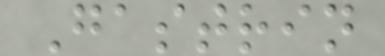Gastrin
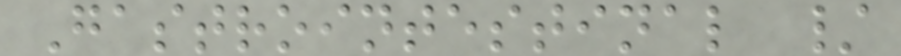Gastrointestinal /
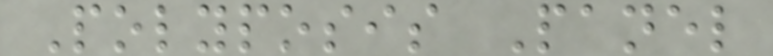Polyposis Panel
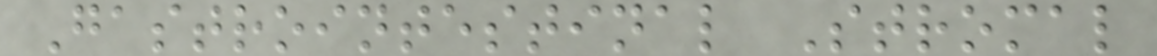Gastrointestinal Stromal
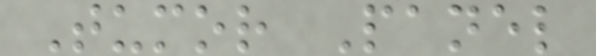Tumor Panel
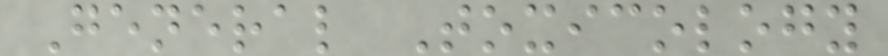General Toxicology
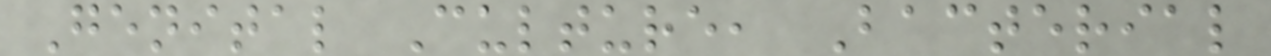Genital Culture, Bacterial
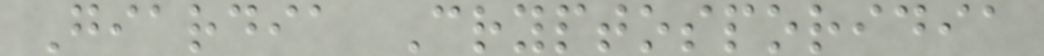Giardia Cryptosporidia
